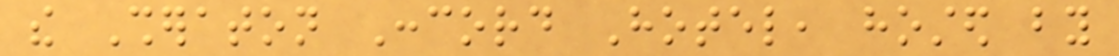the Sheraton Concord Hotel, hosted by
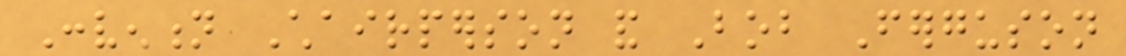Convention Chairperson and Bob Ferguson
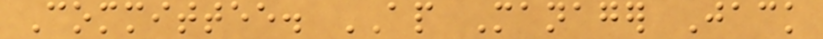Committee. AP Manager Jack
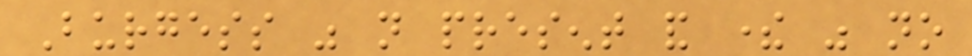Burgess was not present and there was no
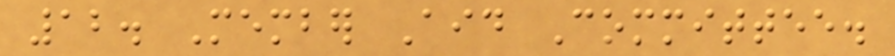12. Member Aid Committee.
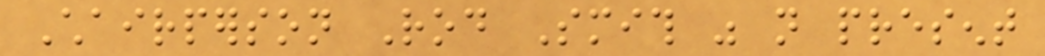Chairperson Rod Smith was not present
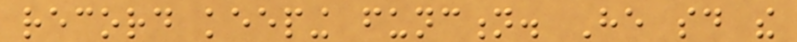record keeping function. He said the
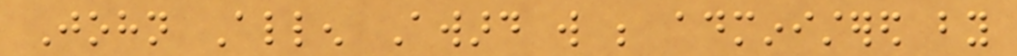John Allen Award will be administered by
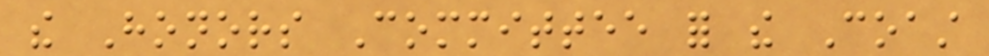the Honors Committee for the Coast
